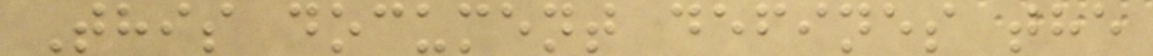This document defines the
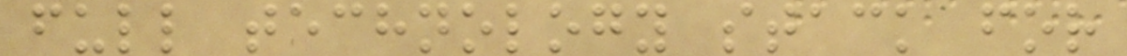full technology stack for
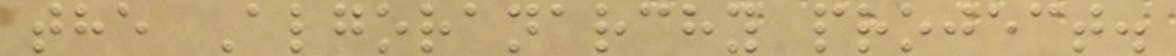the Algoranarchy project.
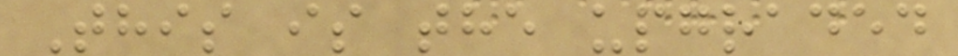This is the upgraded
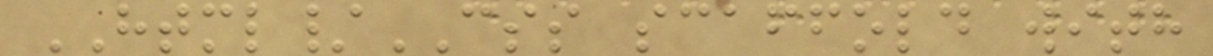HTML/CSS scaffold with
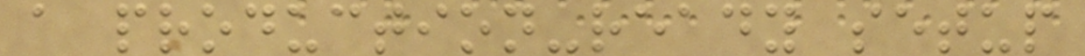a production-ready setup
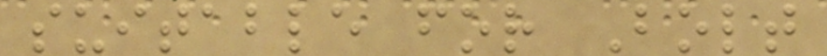suitable for Bolt
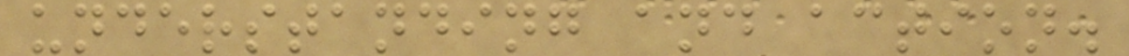understanding and action.
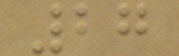27
